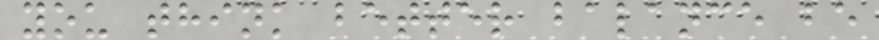you think better balance be
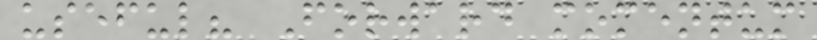useful? Forward momentum
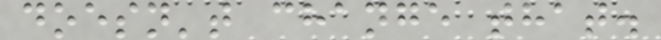doesn't change that.
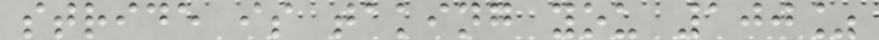stride is taking you 100%
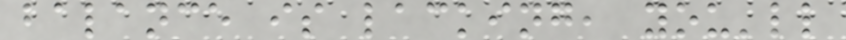balance is lacking, you'll
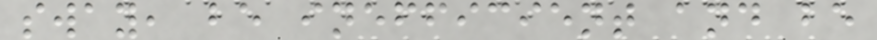sway, be inefficient and be
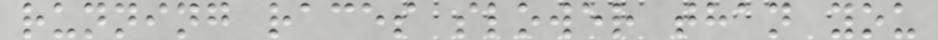running races slower than you
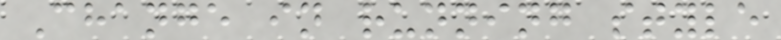Change in running style
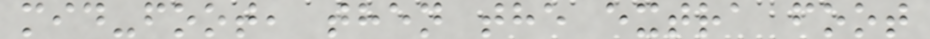mid-foot, then the extra foot
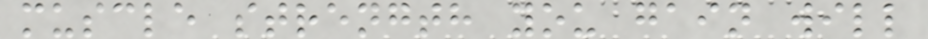muscle strength you gain will
